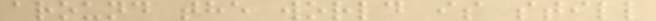around the world is still
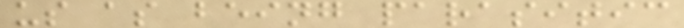us as being parasitic
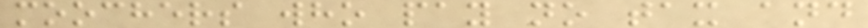moochers who pay no tax and
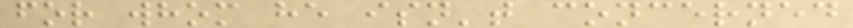for whom he isn't concerned
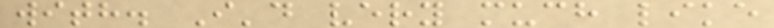with. I'd very much like
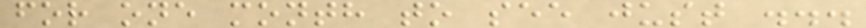for one month to see just ...
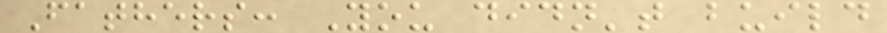Fathers: You didn't build
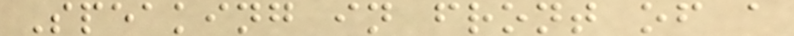Speaking in front of a
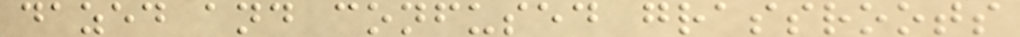dazed and confused grassroots
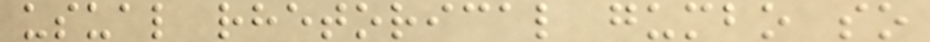usual rhetorical gumbo so
